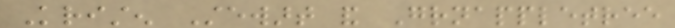Kristen Stewart and Grnappletree
